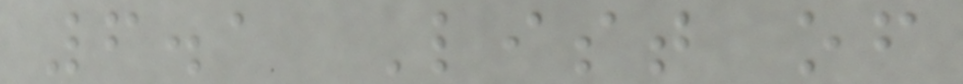6.1 List of
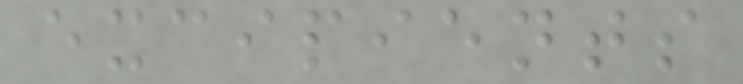excipients
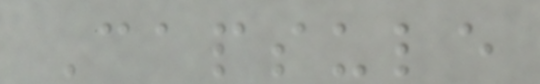Capsule
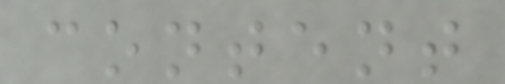content
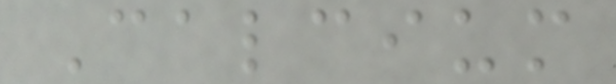Calcium
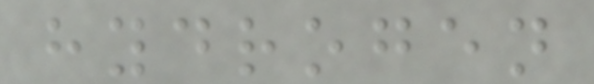hydrogen
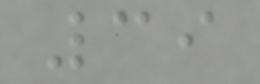39
